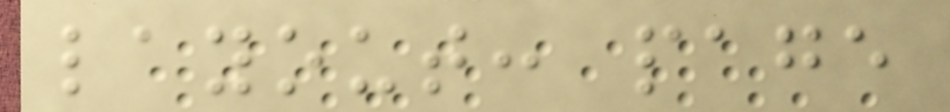layout: page
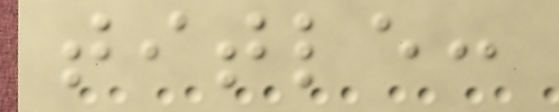title:
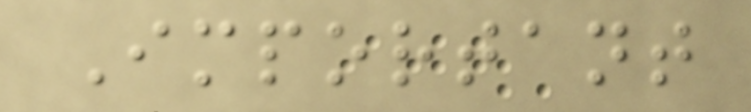Important
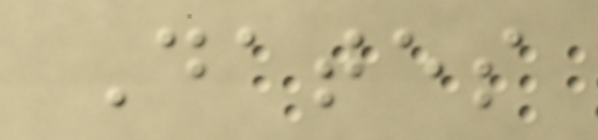Dates
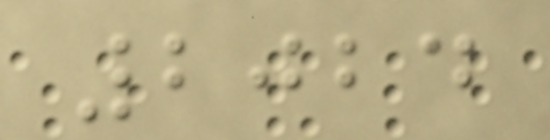2024
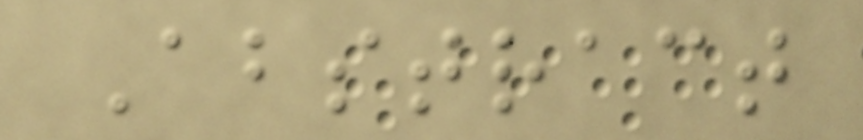Abstract
